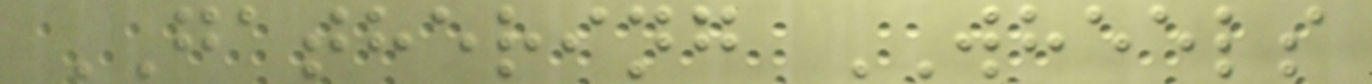GATHERING WHEELS
